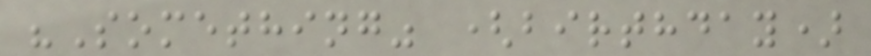"Something" (birthday)
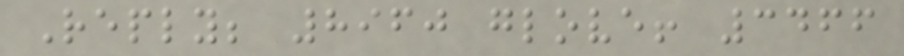Reply; 8960 glove! 3466
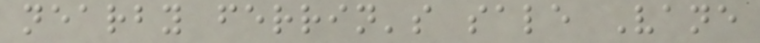nearby ferrin's sale Vane
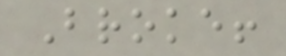Broke!
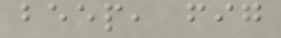beep, fig
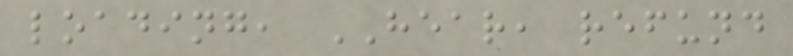loading, HEAR, refund
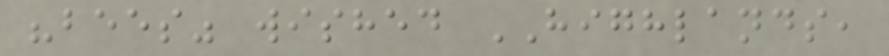"bees" wished HIGHLANDS,
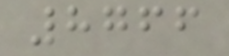8766
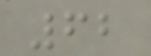62
